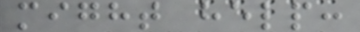might help:
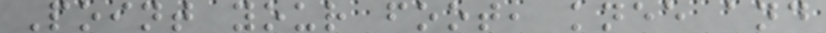Point your foot, knee and
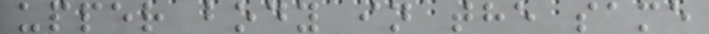upper body in the same
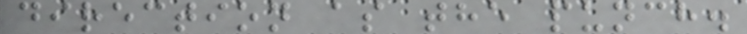direction as the punch.
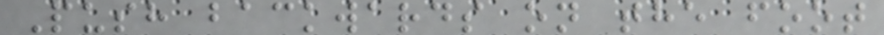Push backwards on the foot
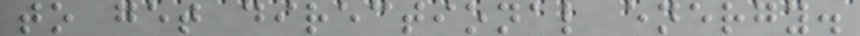to get directional energy.
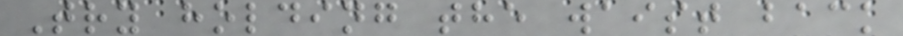Try holding the waist back
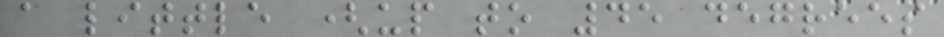a little (up to 45 degrees
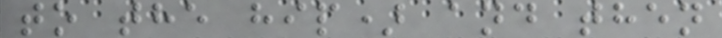to the hip) and then
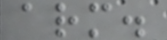arm.
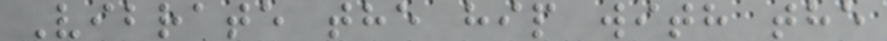Vibrate the hip with the
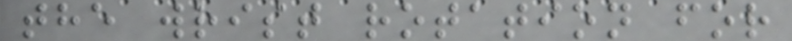the wrist rotation for
